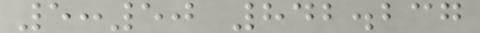5:50 842.237
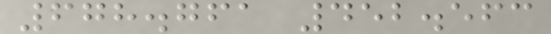678.761 452.563
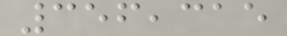356,315
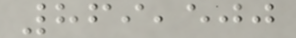869,500
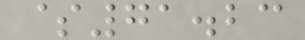$71.23
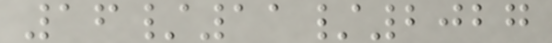16/11/2027
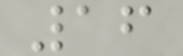16
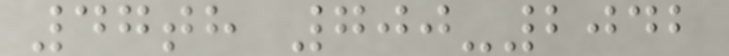47th 700-2042
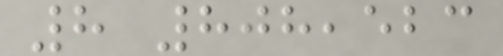8 808,523
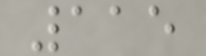115
